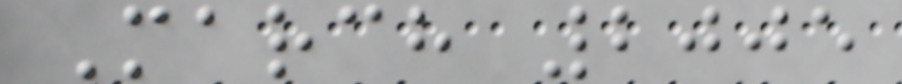March 2005
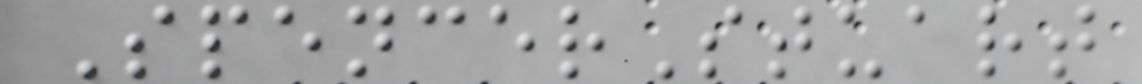SpencerStuart
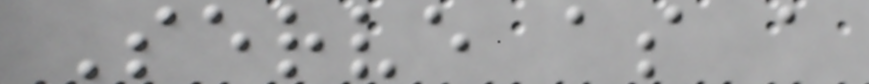Serve as a
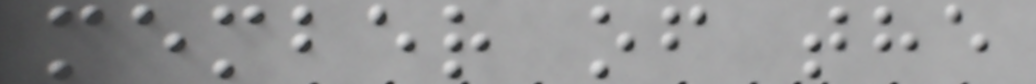member of the
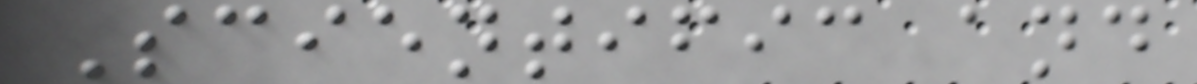Scientific and
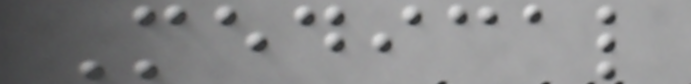Medical
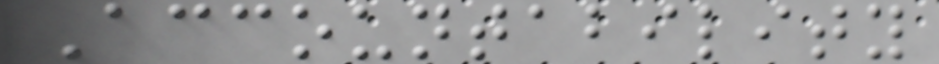Accountability
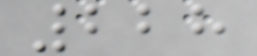228
